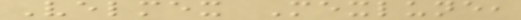Velmex Mexlune,
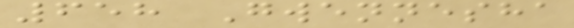658 Gwennesha
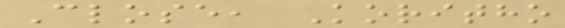Close, Koritho
